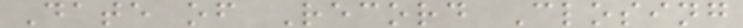Date of Record Closing
